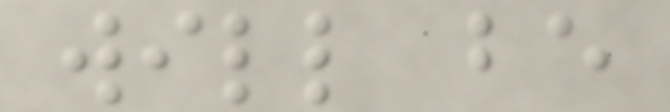will be
